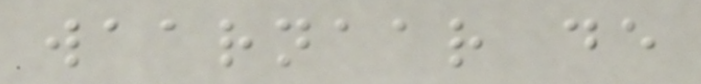waarnaar de
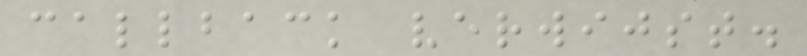callback verwijst.
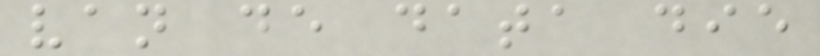van de data die
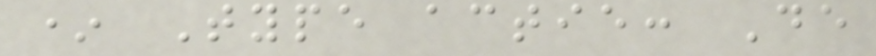* Type actie: De
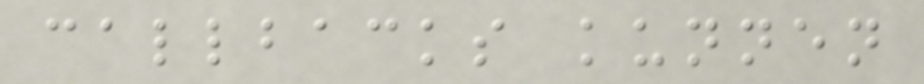callbacks kunnen
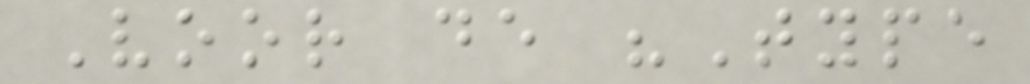Voor de "Type
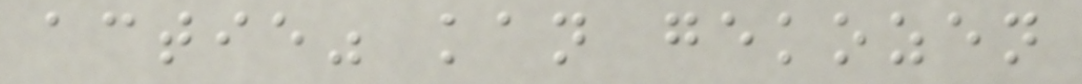actie" kan gekozen
